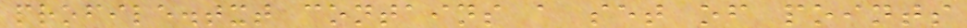profile.txt contains a set of points
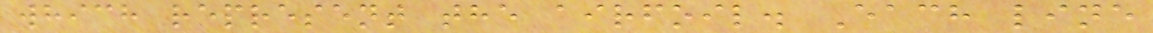which represent the airfoil. Each line
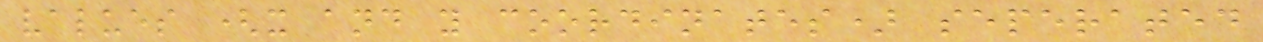values (x and y coordinates) seperated
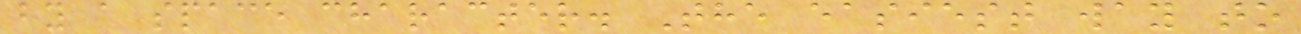by a space character. The easiest way to
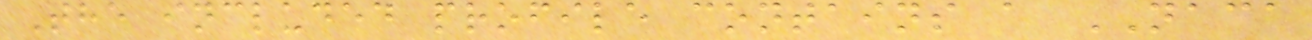The included profile contains a NACA
